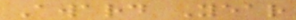Award Year
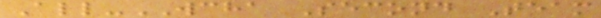All-WCHA Second Team
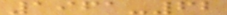1961-62
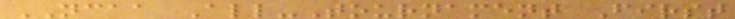NCAA All-Tournament First
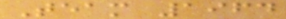Team 1964
